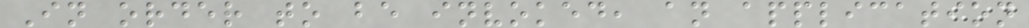In order to be invoked, an application
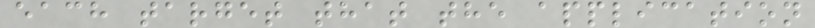each target that the application
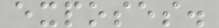exposes.
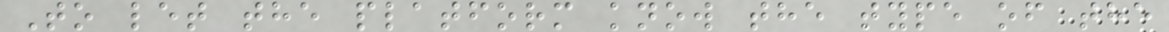To let the platform know the type of the
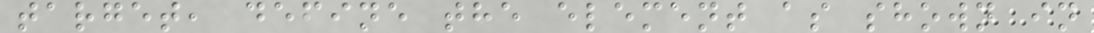target, define the element as shown in
